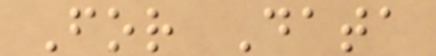For Data
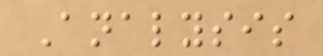Analysis
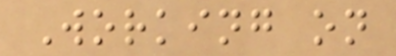Working on
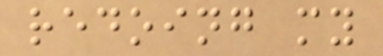redoing my
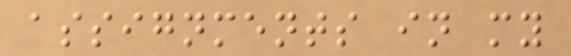assignments in my
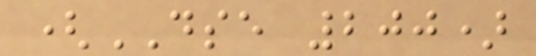(DSE 200)
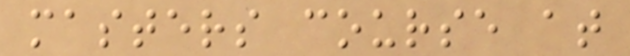masters course at
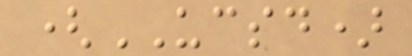(UCSD)
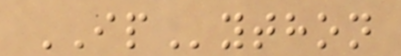IPython
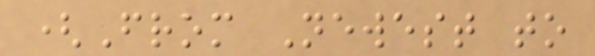(From Newest to
